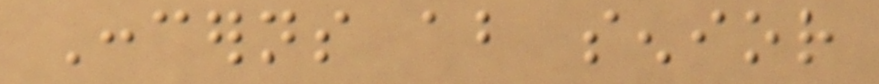Concerns about senior
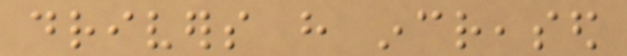drivers have increased
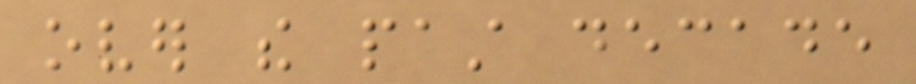over the past decade
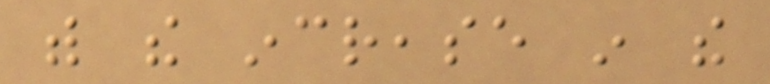with the increase in the
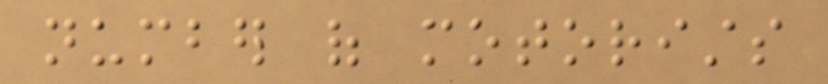number of motorists
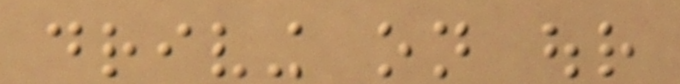driving on our
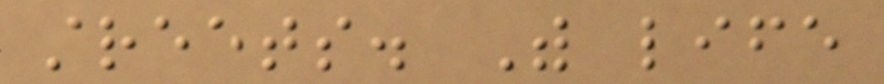streets. With life
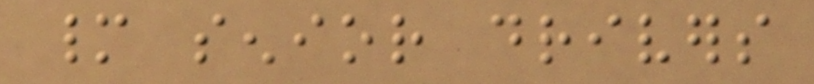many senior drivers
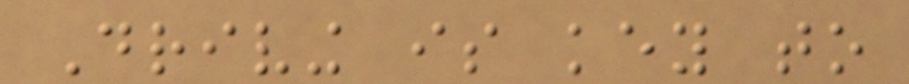Driving is key to
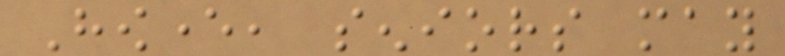However, seniors may
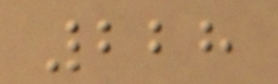228
